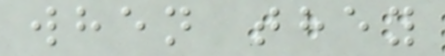when they
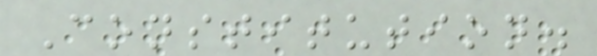Constitution.
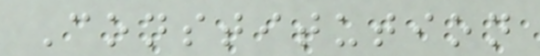Constitution
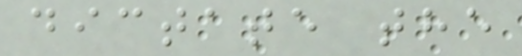dictate the
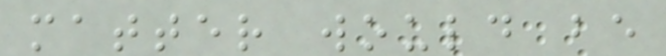matter would be
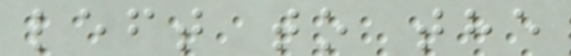left to the
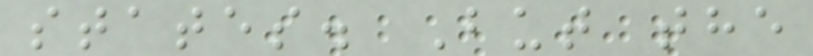states. But the
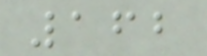162
